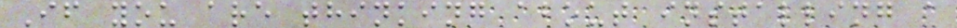If you are thinking about installing a
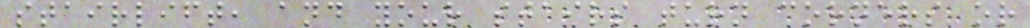stairlift, and your stairs turn corners or
